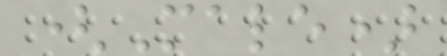(Male)
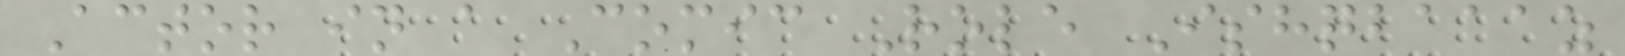Actor in a Comic Role Ishqbaaaz
